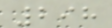298
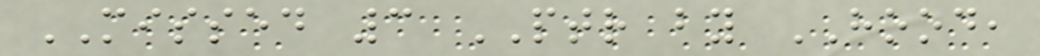MISSED 3 PTR by HOOD,
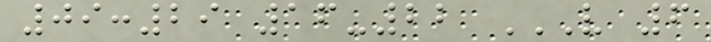09:29 16-22 V 6
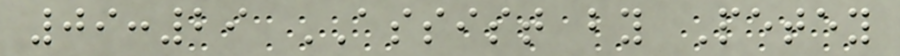09:29 ASSIST by Petey
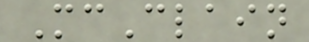McClain
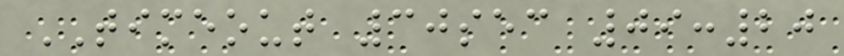TIMEOUT 30sec 09:20
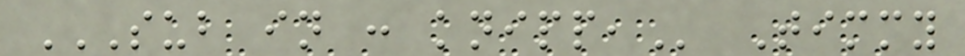SUB IN : KNIPP, Timmy
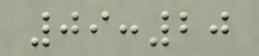09:20
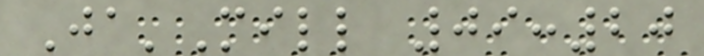Ja'Mill 09:20
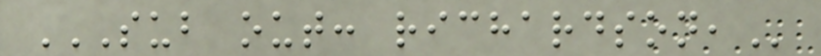SUB OUT: RICHARDSON,
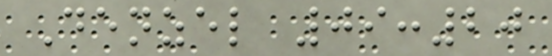Denzel 09:20
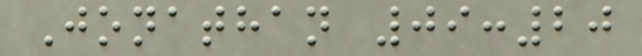Jonathan 09:20
